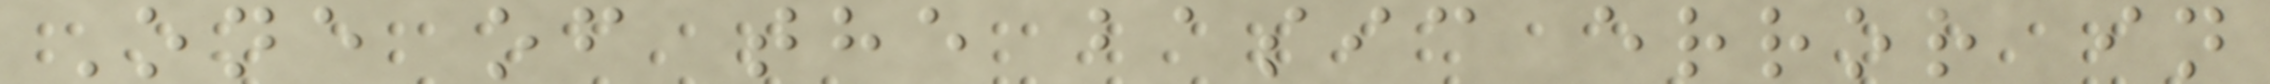One of the basic error in
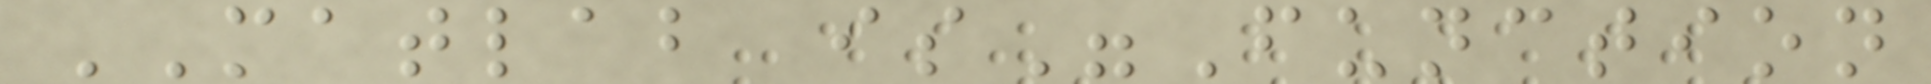MATLAB is"Function
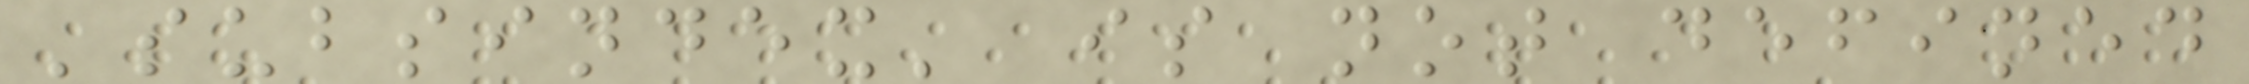'subsindex' is not defined
